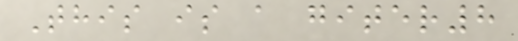This is a giter8
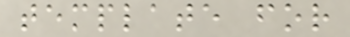template for
